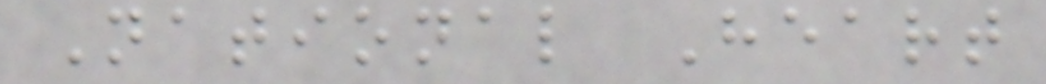National Heart
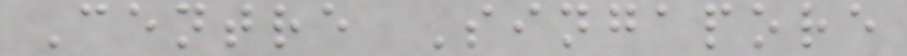Centre Singapore
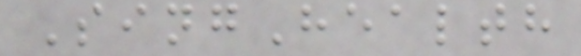SingHealth
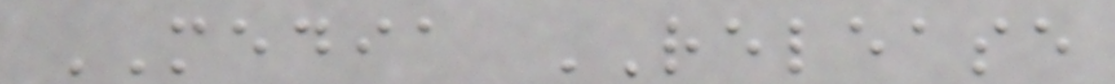MEDIA RELEASE
